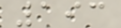193
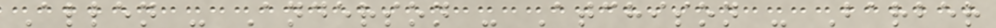Allen - Anderson - Atchison - Barber
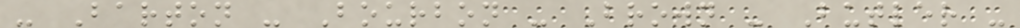- Barton - Bourbon - Brown - Butler -
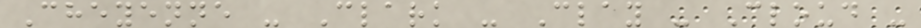Cheyenne - Clark - Clay - Cloud -
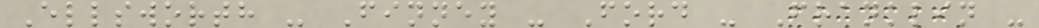Ellsworth - Finney - Ford - Franklin -
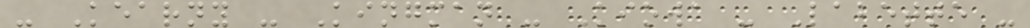- Kearny - Kingman - Kiowa - Labette -
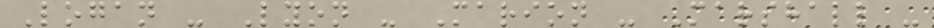Logan - Lyon - Marion - Marshall -
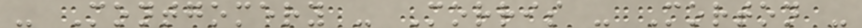- Montgomery - Morris - Morton -
